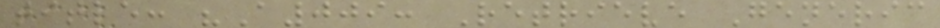title: "A009: Retrieve Generic
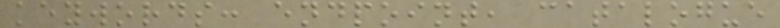keywords: endpoint, catalogue
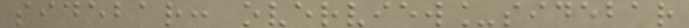sidebar: overview_sidebar
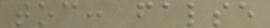toc: false
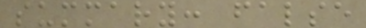summary: false
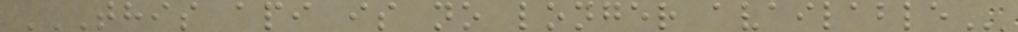THIS API IS NO LONGER AVAILABLE
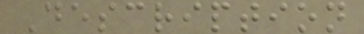Description
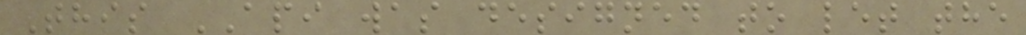This API was designed to let the
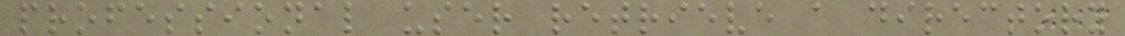professional user retrieve a directory
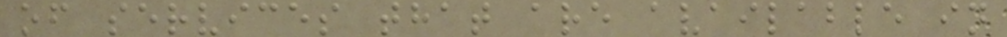of services that are available in
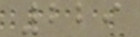229
